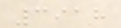3918
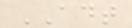ADT
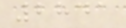2841
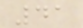41
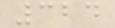324
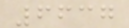6637
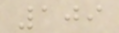109
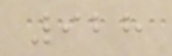928
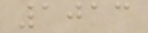1013
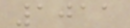1011
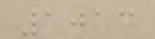1013
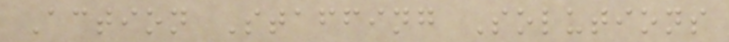Action Staffing Solutions
